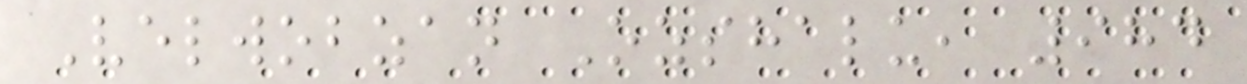Velwobzan Ozshalu, 984
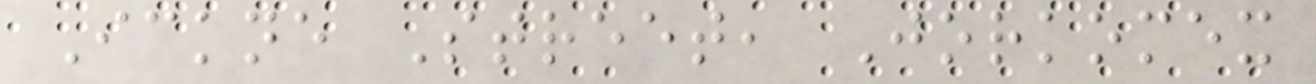Ickne Street, Jorkomex
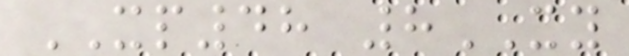XP48 8XY
